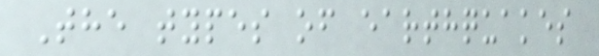The types of earthquakes
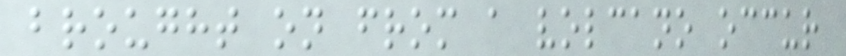brought on from a volcano occur
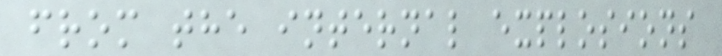from the internal explosions
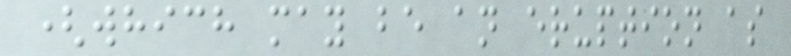(which may be an eruption as
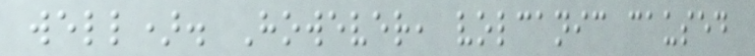well). However, volcanic caused
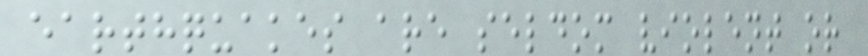earthquakes are seldom violent or
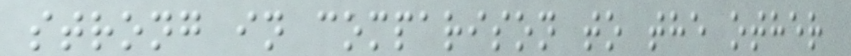strong in comparison to the other
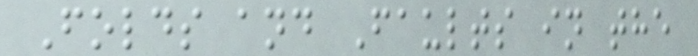Folds and Faults in the
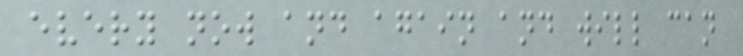every now and again and will can
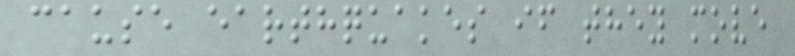cause earthquakes if they move
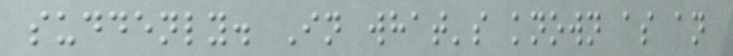suddenly. In what's known as an
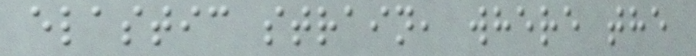elastic strain, where the
